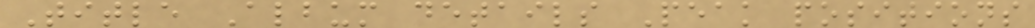Title Album details Peak positions
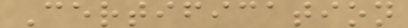Certification
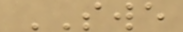SWE
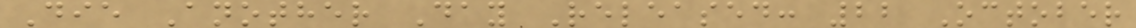Die Another Day Released: 22 October
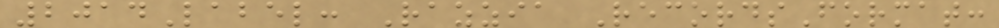2014Label: Razzia RecordsFormat:
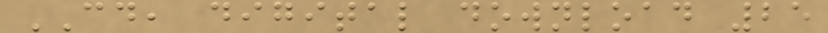CD, digital download 25
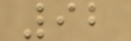92
